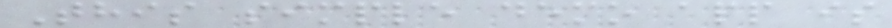This simple demo app is
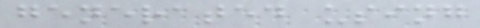generated using
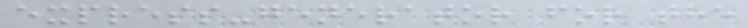express-generator for the
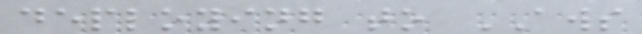deploying to AWS
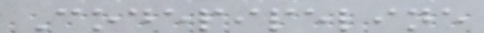Codepipeline
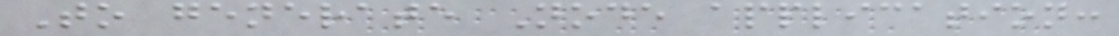To generate Node application:
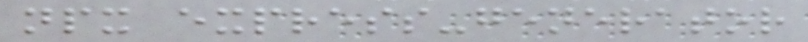npx express-generator
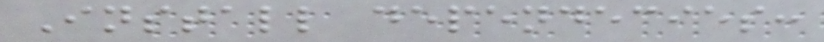Install dependecies:
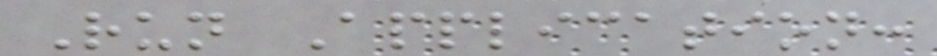Run Application:
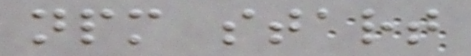npm start
